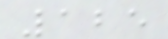125
